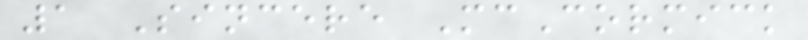1 Sincere McCormick
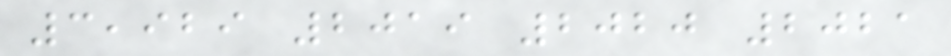3,929 2019 2020 2021
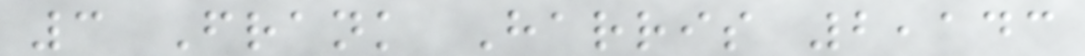3 Frank Harris 2,143
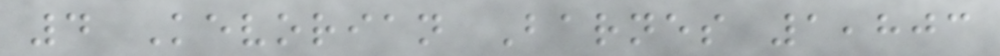4 Kevorian Barnes 1,803
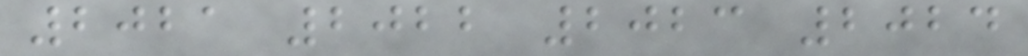2021 2022 2023 2024
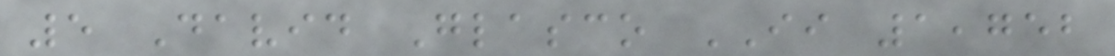5 David Glasco II 1,752
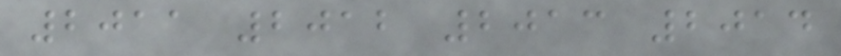2011 2012 2013 2014
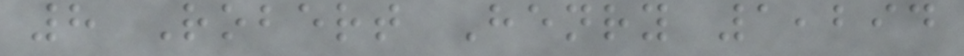8 Robert Henry 1,294
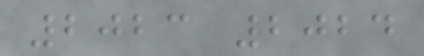2023 2024
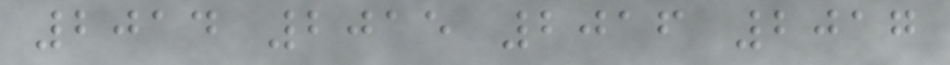2014 2015 2016 2017
